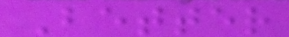Better
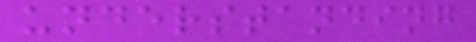understanding
